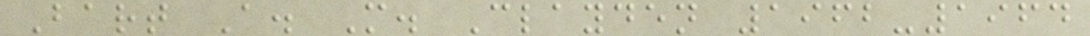Bart A. M. Clayden 1962-1964
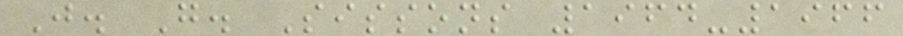J. G. Sissons 1964-1966
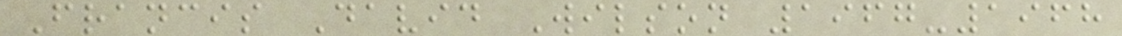Francis David Wilson 1967-1968
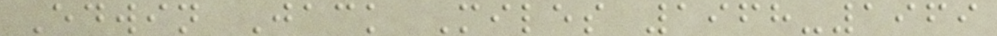Edwin Jack Miles 1968-1969
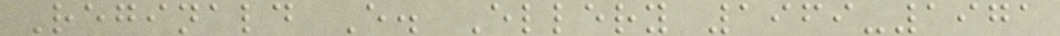Reginald E. Ellery 1969-1971
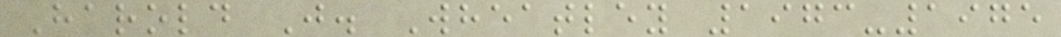Harold J. Wheatley 1973-1975
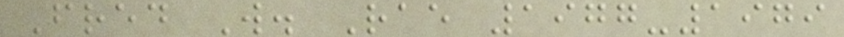Fred W. Rae 1977-1979
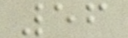56
